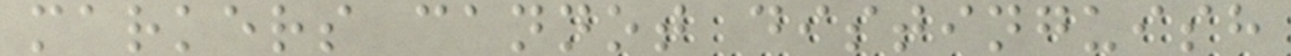markers cannot distinguish
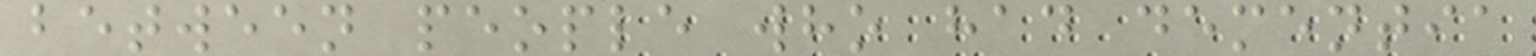between people who had dementia
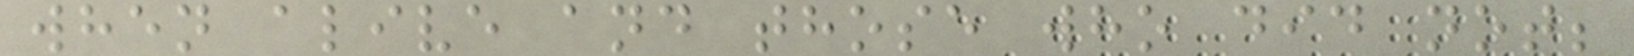when alive and those who did not;
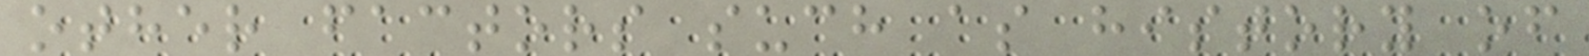other factors such as history of
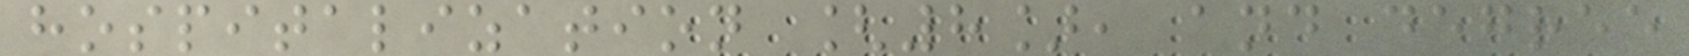hospitalization [8], and degree
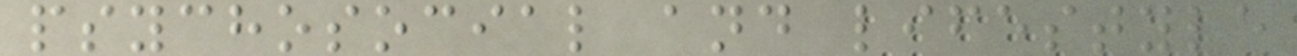psychosocial and lifestyle
